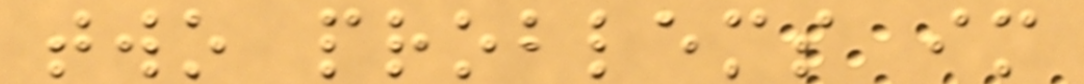two problems im
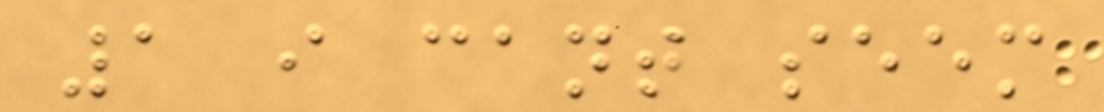1 i cant seem
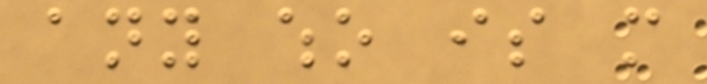any who is more
